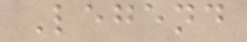Legend
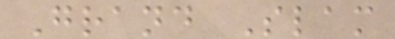Grand Slam
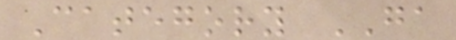Category GA
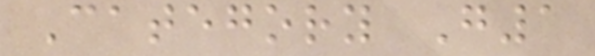Category G1
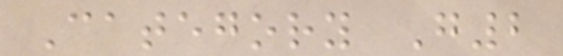Category G2
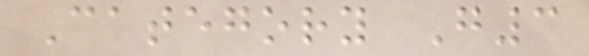Category G3
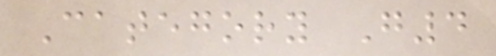Category G4
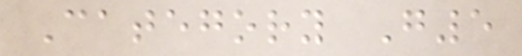Category G5
